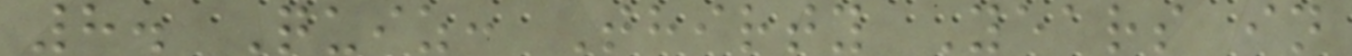8. Quiz: Thirty Years in
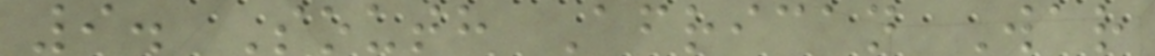9. South African War
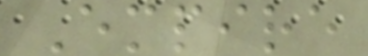Empire
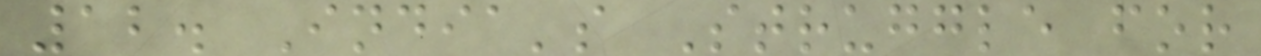12. India's Struggle for
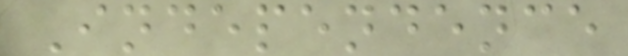Independence
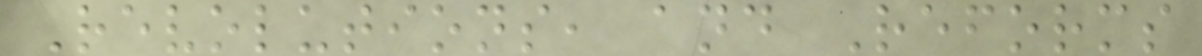Revolutions, and Reforms
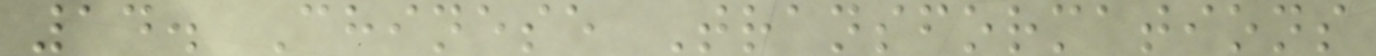14. Chinese Transformations
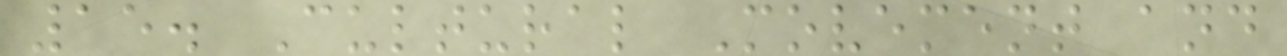15. Cultural Movement and
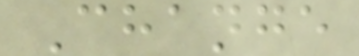Change
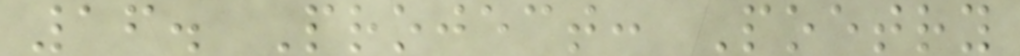16. Project: Poetry
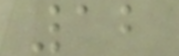12
